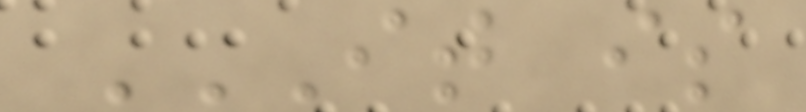IT IS
